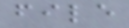file
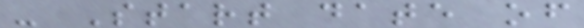- Start date of
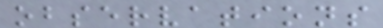observations
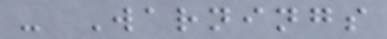- Warnings
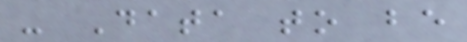- Data to be
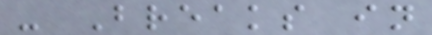- Breaks in
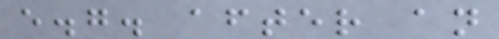e.g. after an
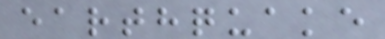earthquake
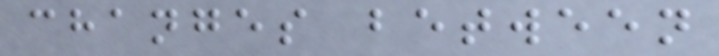changes between
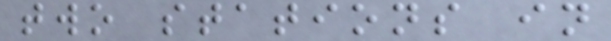two stations in
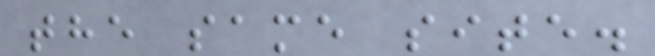the same site.
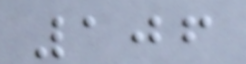106
